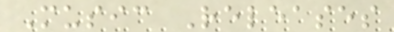Music Releases
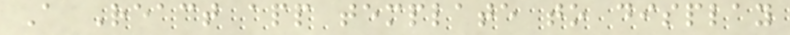A React app template to display
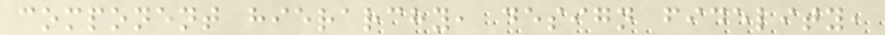component hierarchy, design fidelity,
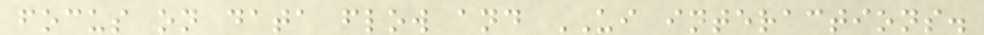focus on data flow and UI interactions.
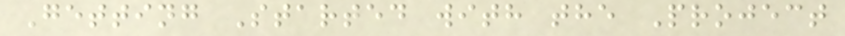Getting Started with the Project
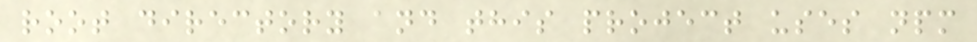root directory and this project uses npm
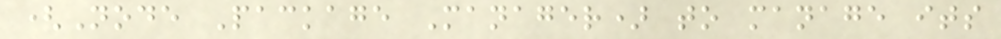(Node Package Manager) to manage its
